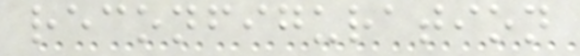reconfiguration
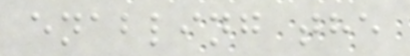enabling the
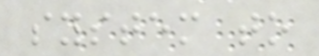system to
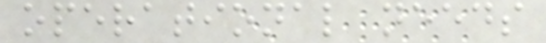operational needs
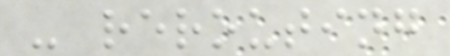- rerouting
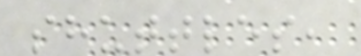shuttles,
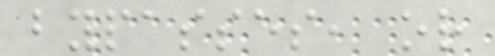bypasses, or
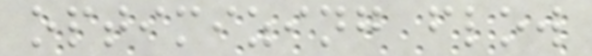optimizing flow
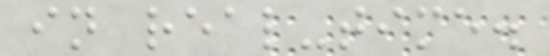in real-time.
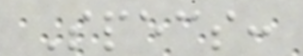Specs:
